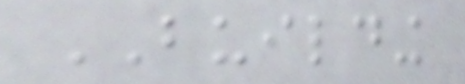BUILDING
